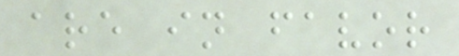are in favor
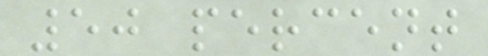50 percent
